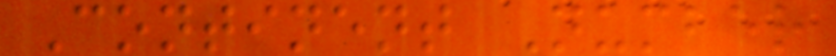Continent Number
